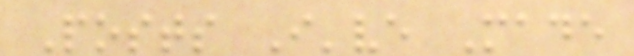Posts I've Made
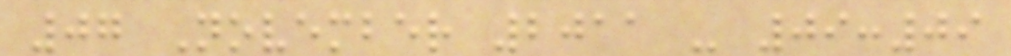07 November 2011 - 09:09
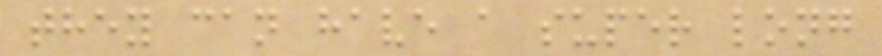they can have a super long
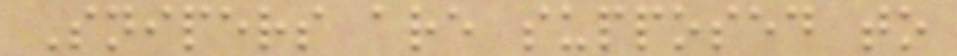Snipers are supposed to
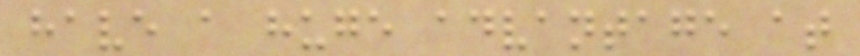have a huge advantage at
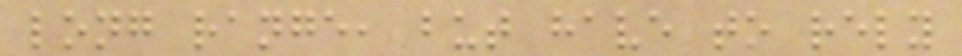long range, but have to rely
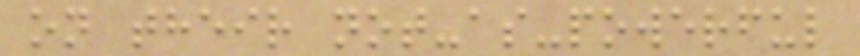on their not-as-powerful
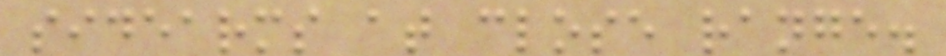sidearms at close range.
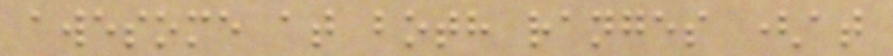awesome at both ranges (at
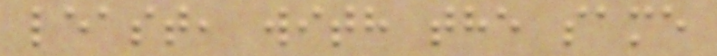least, with the same
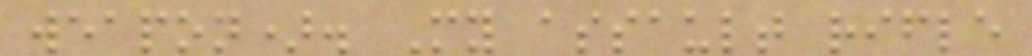weapon). My assault rifle
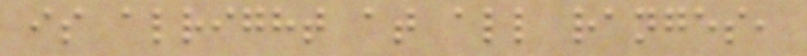is alright at all ranges,
